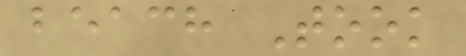beach Took
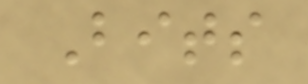Bits
